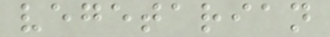vegetarian
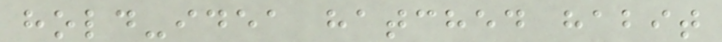hold-idea hatched habit
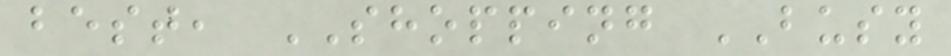best, SHOPPING BUSY
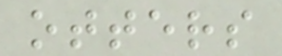otters
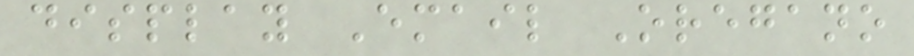display Email Oregano
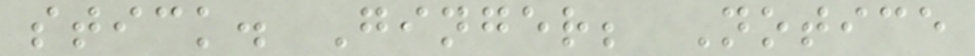stick. Ginger; Notice
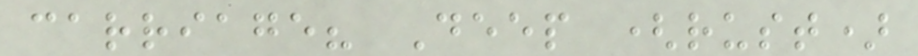carriage? Deep (rust)
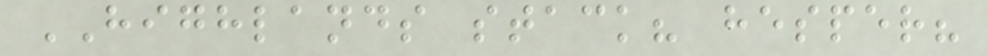HIGHLANDS stack? hesper?
